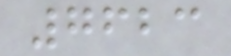7623
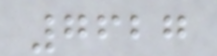7627
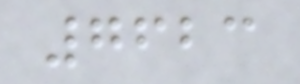7623
